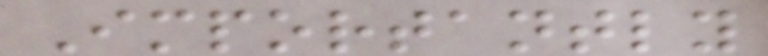Importantly
